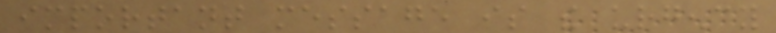important message is the urgency
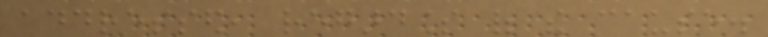addressed, regardless of the cause.
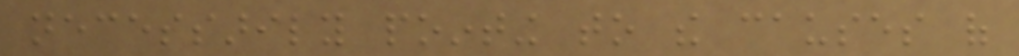necessarily pointing to the causes of
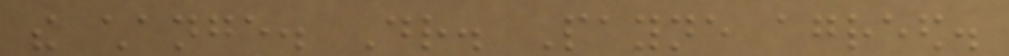the change. Dr. Payne agreed.
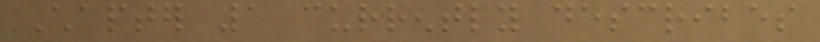Chapter 1 currently describes
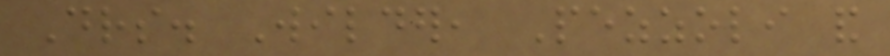Drs. Wilder, Pezzoli and
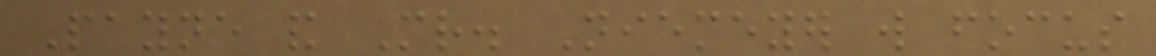Payne and Mr. Niemeyer will focus
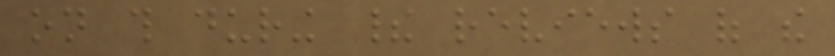on this during their reviews of the
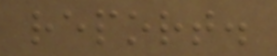report.
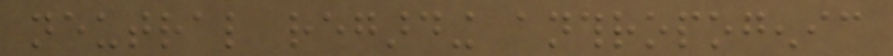neutral regarding anthropogenic
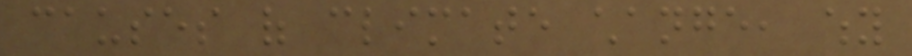causes of climate change, why
